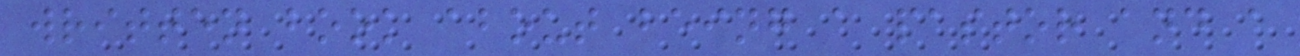written book about being a pastor and a
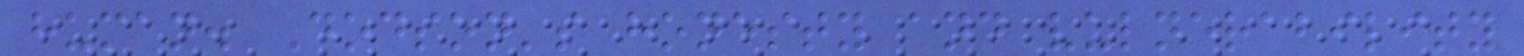human. Dodson's honesty and vulnerability
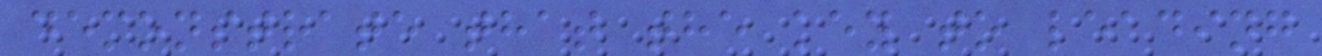demonstrate that the key to leading
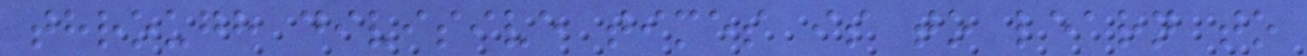through divisive times is to learn to
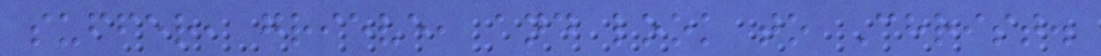suffer, grieve, and look to Christ.
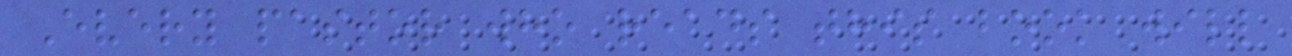Every pastor who reads this book will
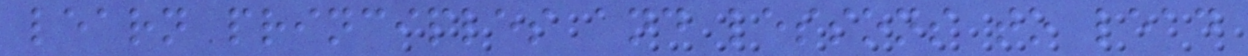learn principles and lessons to lead
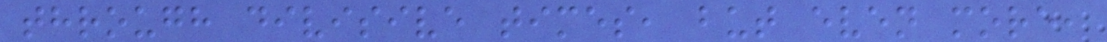through divisive times, but even more,
